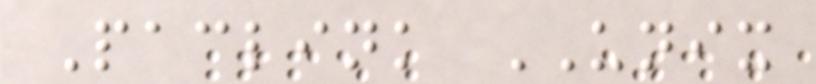Paclink UNIX
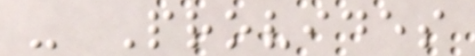- Provides
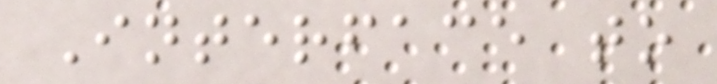Interface to
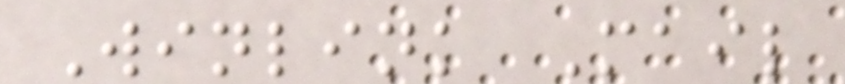Winlink Mail
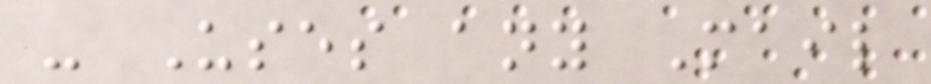- Uses any Mail
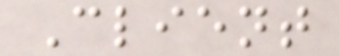Client
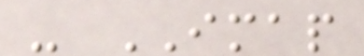- IMAP
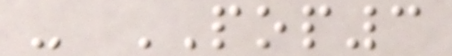- POP3
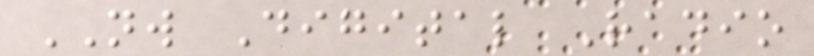NW Digital Radio
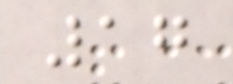17
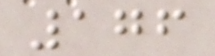176
